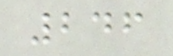246
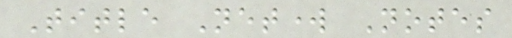Title Network Notes
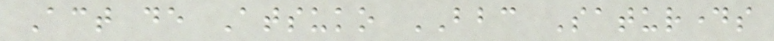Act de Atsuko BBC Saturdays
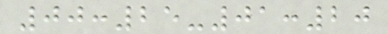00:25-01:20
